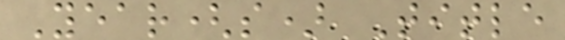Year(s) Title
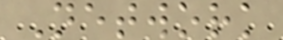Network
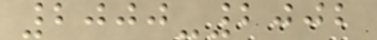2000-2002
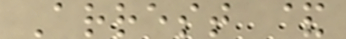Arrest &
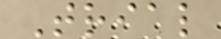Trial
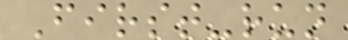First-run
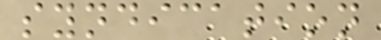syndication
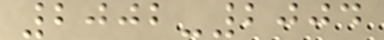2002-2004
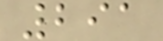291
